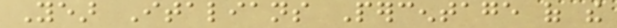Year Italians Percentage of the
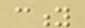city
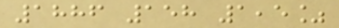1886 158 1,5%
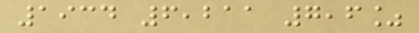1934 6,211 7,6%
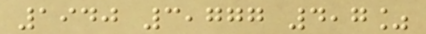1940 3,777 4,7%
